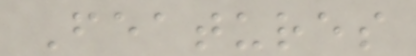Features
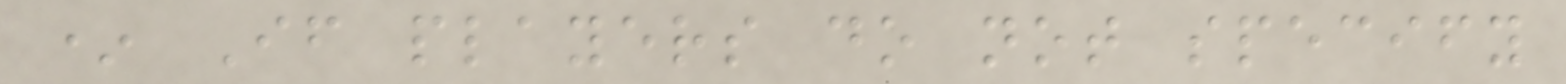* If players do not specify
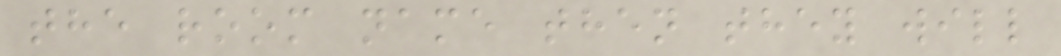the room name then they will
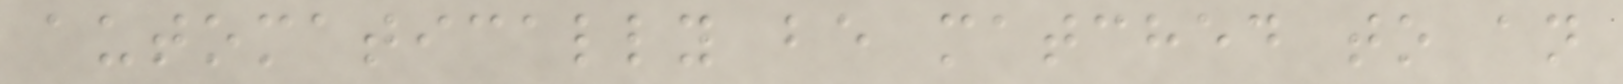automatically be matched to an
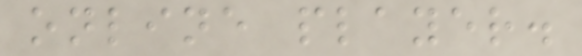online player.
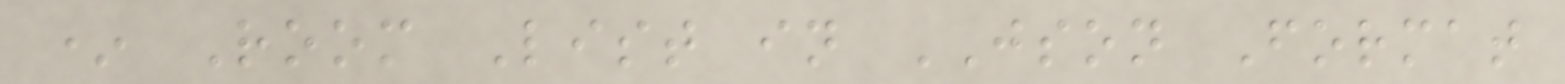* Room List in JSON Format
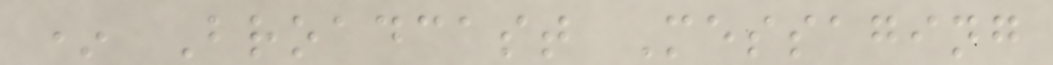* Broadcast Messaging
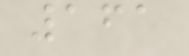161
